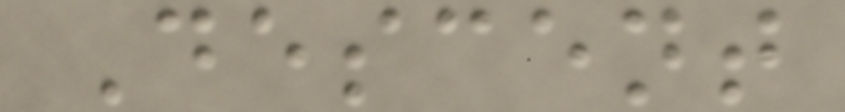Descent
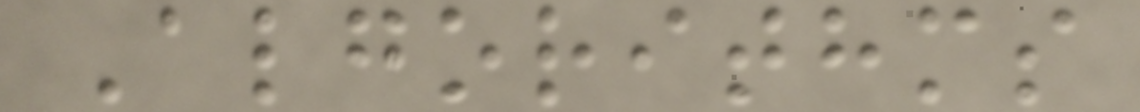Algorithms
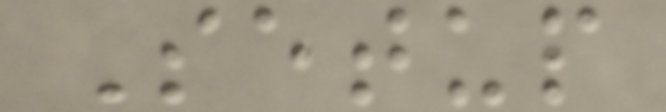Setup
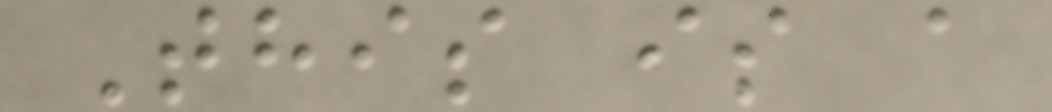This is a
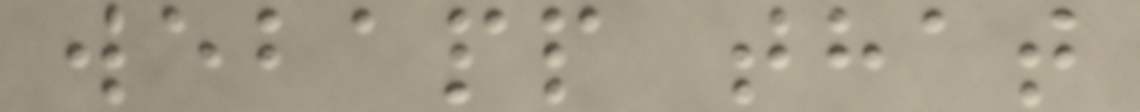webapp that
